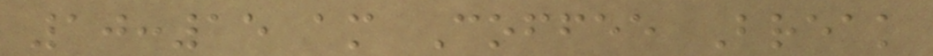10:15 am Coffee Break
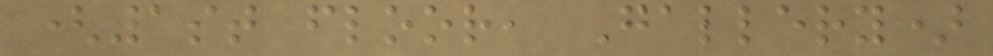(1st floor, Gallery)
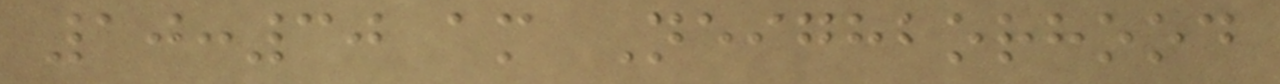10:30 am Neighborhood
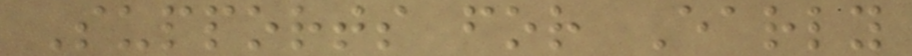Supports for Early
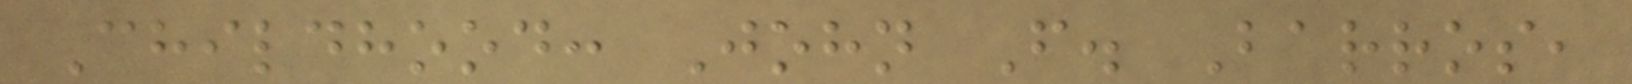Childhood: John F. Barros,
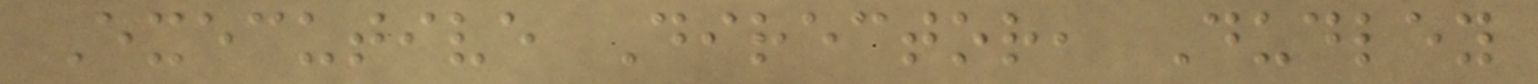Executive Director, Dudley
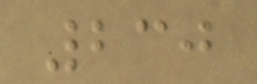230
